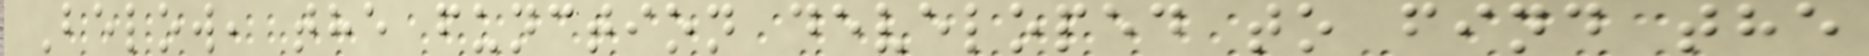Below, the function developed to find the
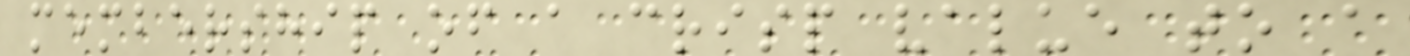membership of a crisp value to a
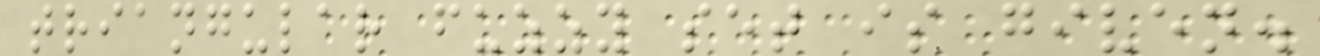triangular fuzzy set is given.
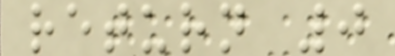return 0
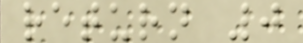return 0
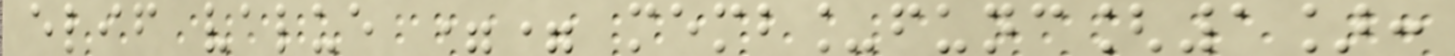elif value == memb_func[1]:
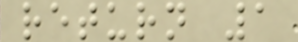return 1
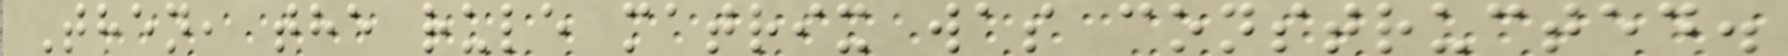Then, the rule matrix was constructed.
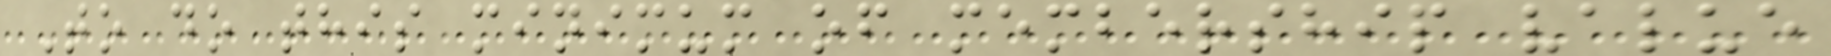To do this minimum of membership value
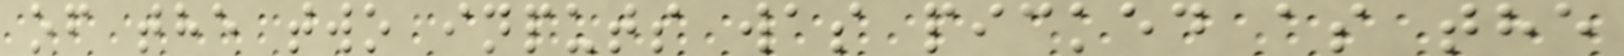of the two inputs was picked as the
